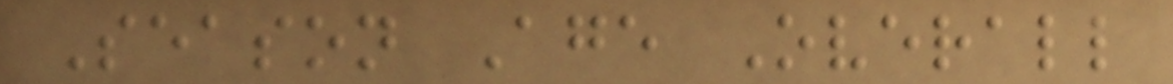Season Age Overall
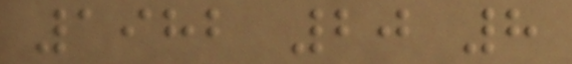1982 20 8
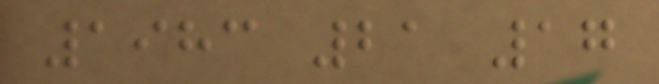1983 21 17
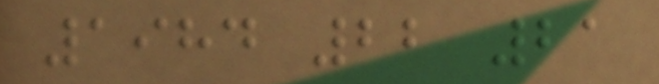1984 22 21
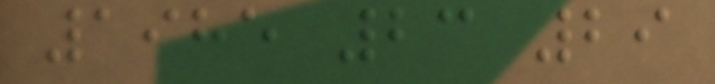1985 23 29
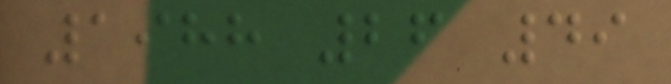1988 26 49
